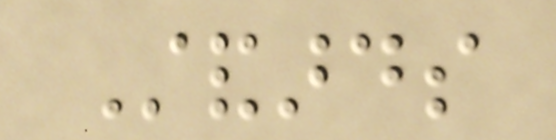Standards
